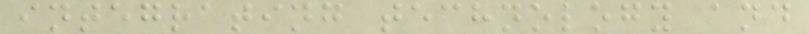integrating technology and
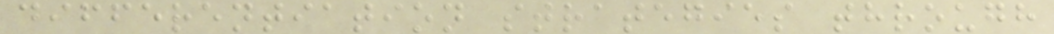differentiation strategies through
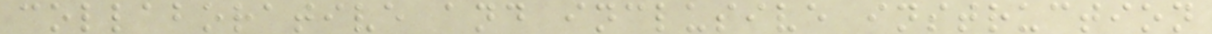collaborative and inclusive instruction
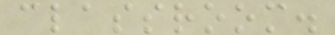classroom.
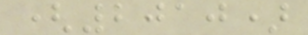(2010)
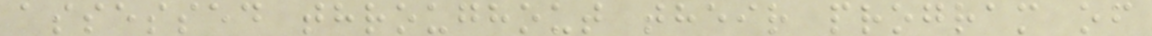assessed throughout their program of
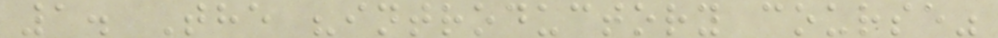1. The "introductory course"
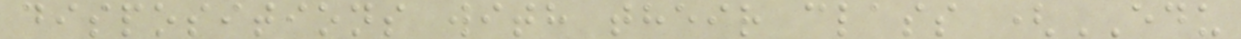dispositions with their class (EDU
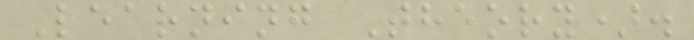Learning Theory).
